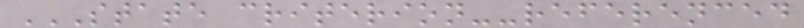STATE CRITERION--REFERENCED
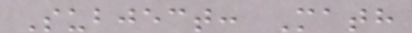Subject: Math
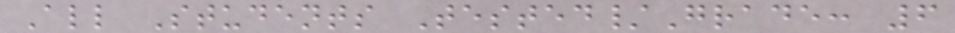All Students Tested/Grade: 6
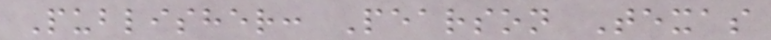Publisher: Pearson Texas
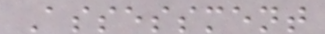Assessment
